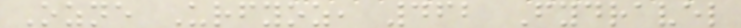Ozne Urfyoz, 462 Fydravel
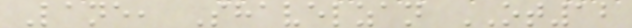Lane, Shavelzan OT12
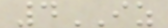4IZ
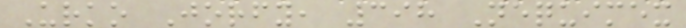Urko Jorfy, 398 Nequimex
